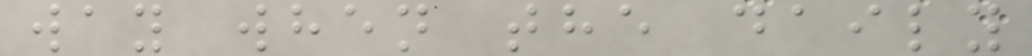way when the daily
